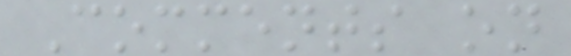Comments on
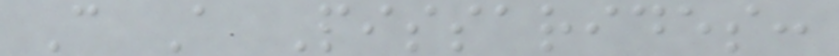C A Pissarides:
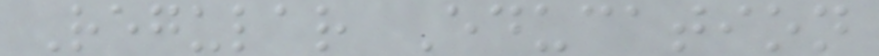Regular Education
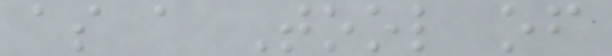as a Tool of
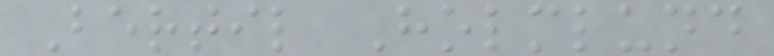Bertil Holmlund
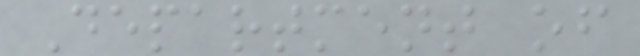Department of
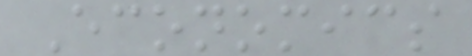Economics
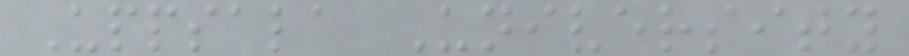Uppsala University
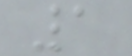1
